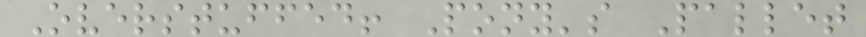Overstuffed! Pony's Pallet
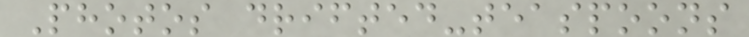Photos drifted-teaspoons
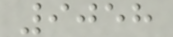9058
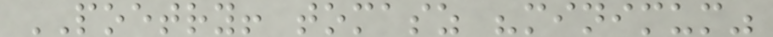POETRY! tomasz "minimum"
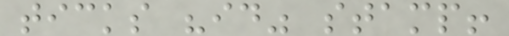ticks "id" stamp!
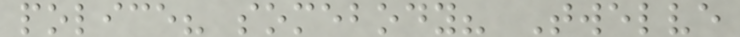police? somebody? Twelve
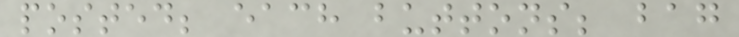posted; each buttons; bag
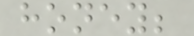honey;
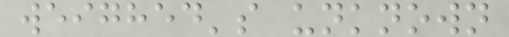weighed's unknown
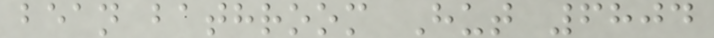bean bathroom Hut 6804
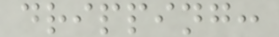dripping:
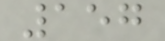157
